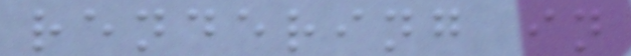rendering in
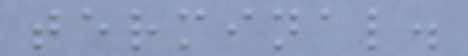terminal.
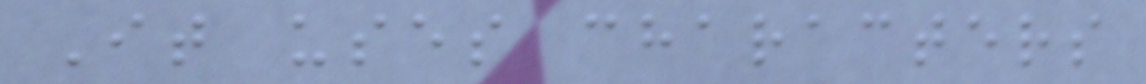It uses characters
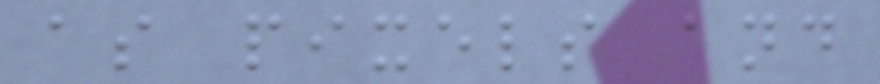as pixels and
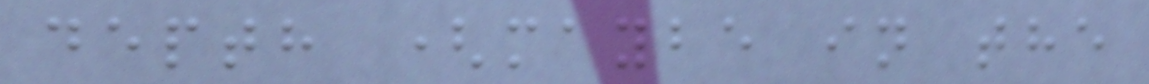depth (maybe in the
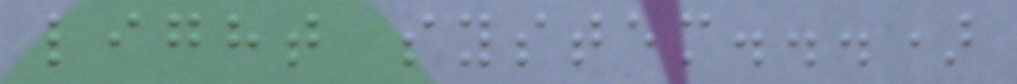light system...)
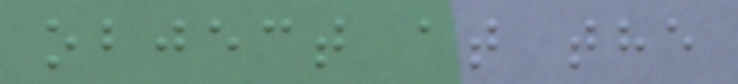object at the
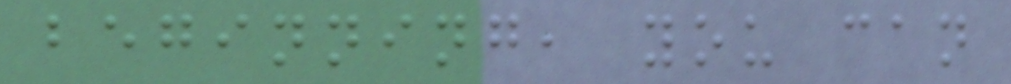beginning, you can
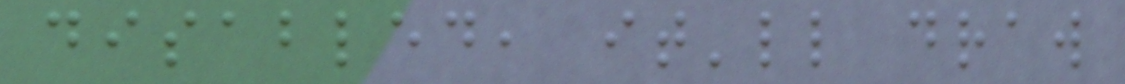disabled, it'll draw
